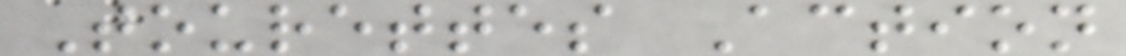Tourettes Action
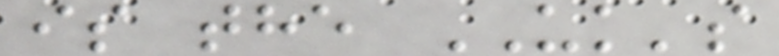is the UK's
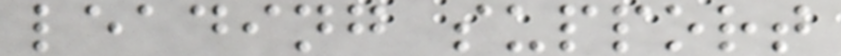leading support
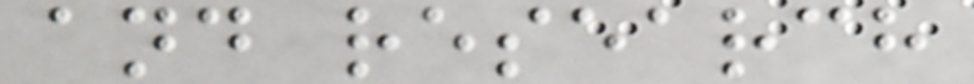and research
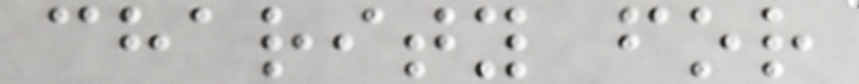charity for
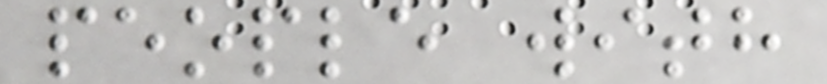people with
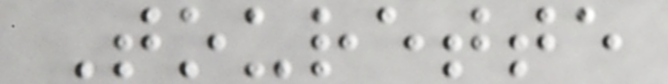Tourette
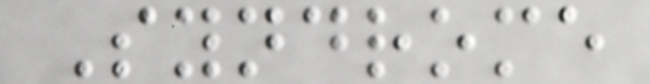Syndrome
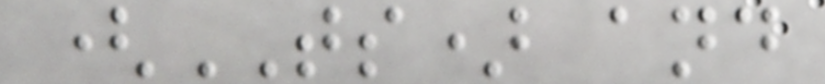(TS) and
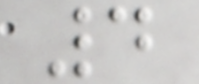4
